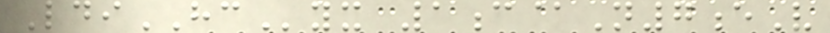LdiHCyx 1c@N7eV
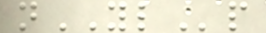nYLp
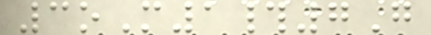3oM1#7G
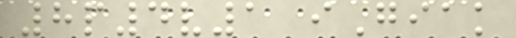8p4v1 iGiak
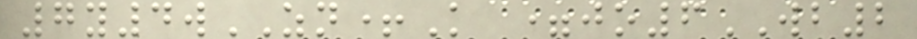7y4wZN+K =jo6WB2
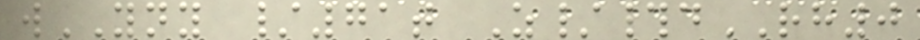wYNY /71t Z/#dRH0
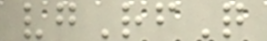vgRfQ
